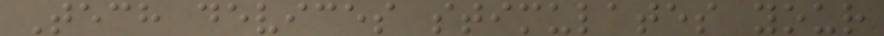Tech devices stimulates your
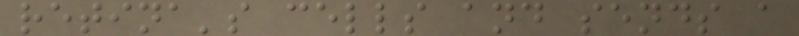retina's cells and sends a
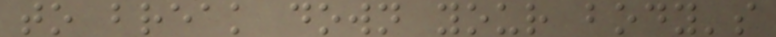to break down your body's
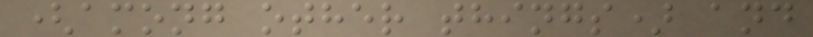(among other things) and
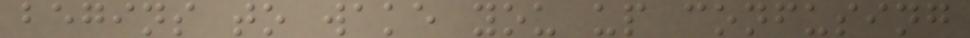begins to wake you up confusing
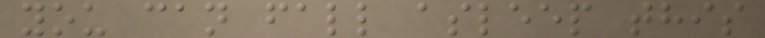you can fall asleep this
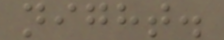night.
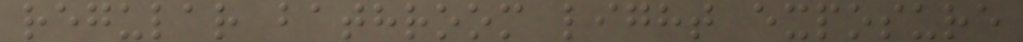regular bathroom light exposure
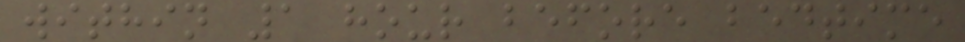within 1 hour before bedtime
